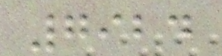7924
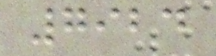7924
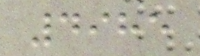4985
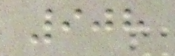908
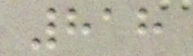818
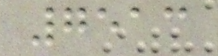7513
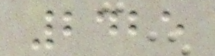2425
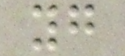yg
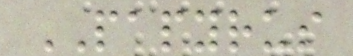PAPYRUS
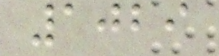1029
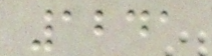1241
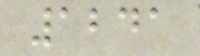1241
